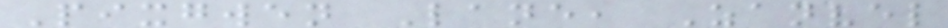Pixgwen Lane, Zanvel
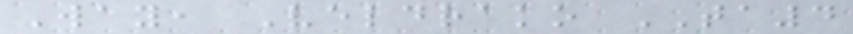Way, Veldrako TA4
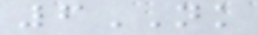6NK
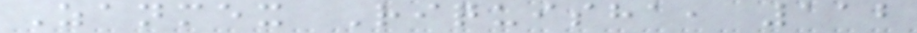Zanmex Riquisha, 112
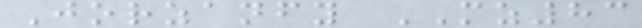Jorzanfy MZ83
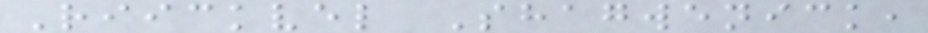Riickvel Shagwenick,
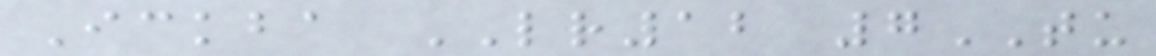Ickba LR12 7TU
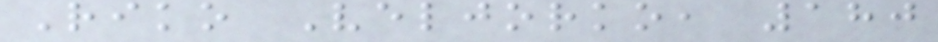Riko Veljorko, 180
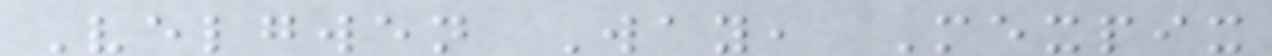Velgwen Way, Mexpix
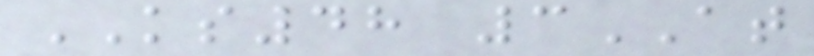KS48 3AT
